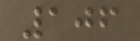106
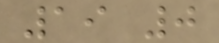19 0
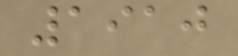1910
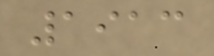1913
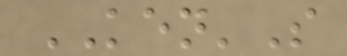KEN'S
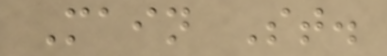Main St.
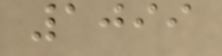1099
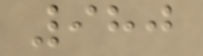980
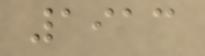1913
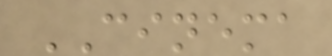CINEMA
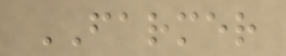FARMER
